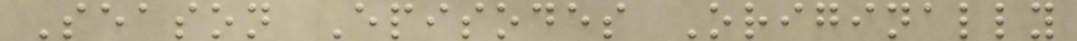Season Episodes Originally
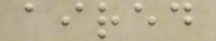aired
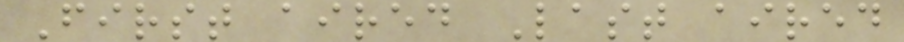First aired Last aired
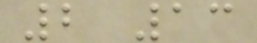2 13
